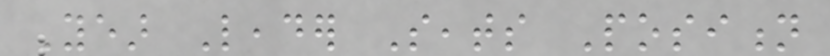Year Leader Seats Position
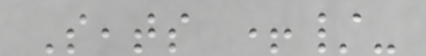Seats +/-
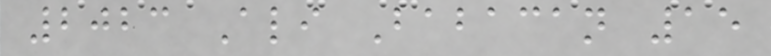2023 Ali Babacan 15
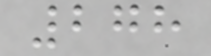278
